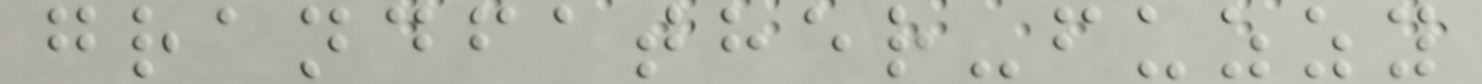grandfather-fuzzy
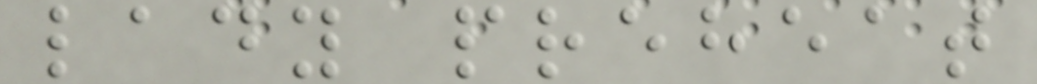lady preheat
